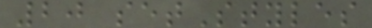20 setStyles
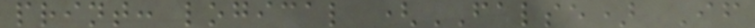print: logical (FALSE) If
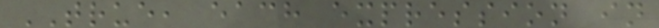TRUE, each expression in
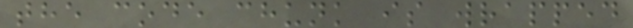the code chunk is wrapped
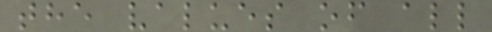the values of all
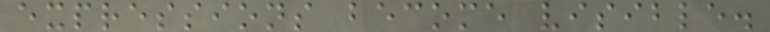expressions become visible.
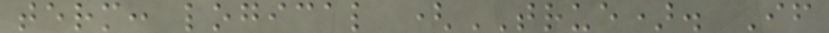term: logical (TRUE). If
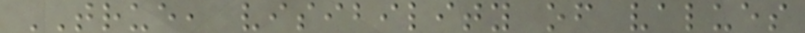TRUE, visibility of values
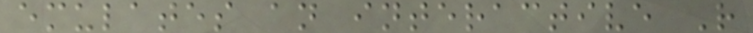emulates an interactive R
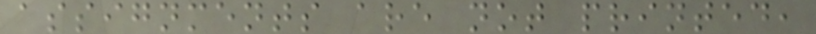assignments are not printed,
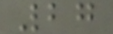27
